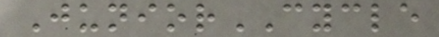JuniorCYCLE
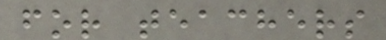for teachers
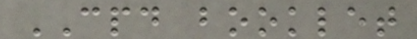CPD booklet
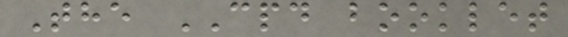The CPD booklet
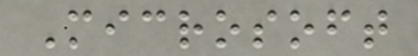Microsoft
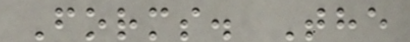Forms. The
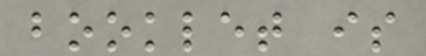booklet is
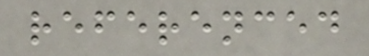referenced
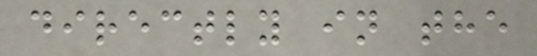directly in the
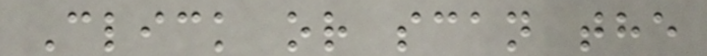Click or scan the
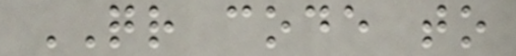QR code to
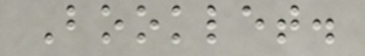Booklet.
